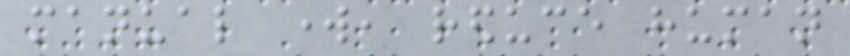manual work, reduce human
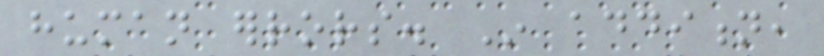human errors. In addition,
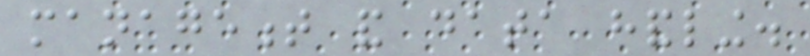management and data handling.
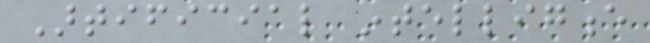Artificial intelligence
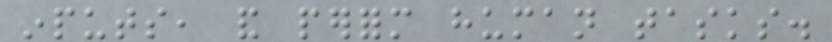inputs, and perform human tasks.
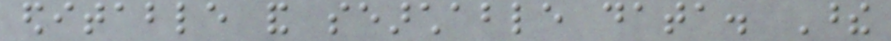editable and searchable data. These
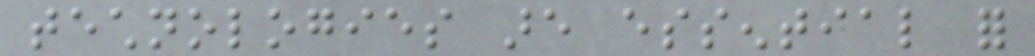technologies are essential for
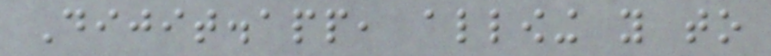Dijit.app, allowing you to
